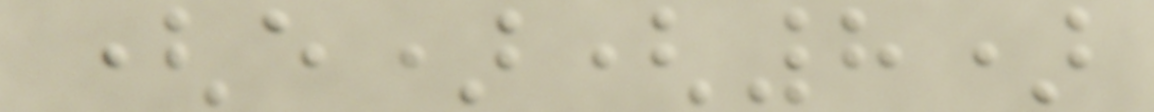(e)(8)
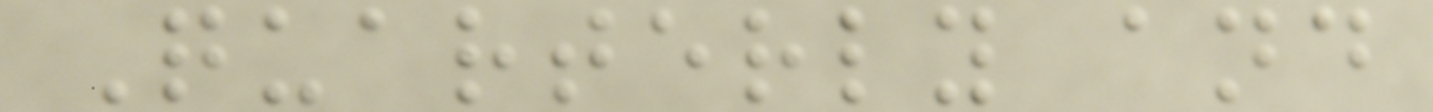Quarterly and
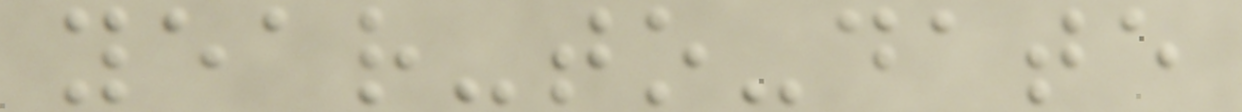year-to-date
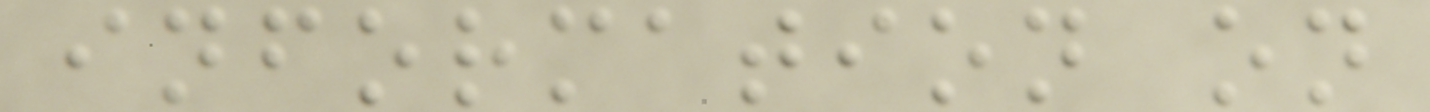information on
